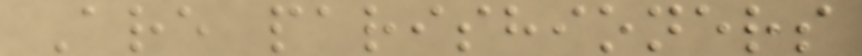Are parishioners
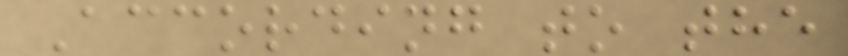According to the
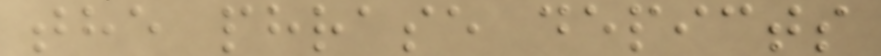the phrase depicts
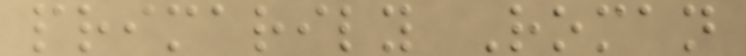primarily Roman
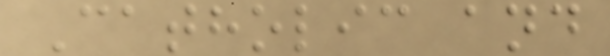Catholic and
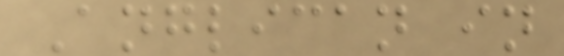Anglican in
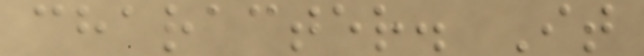character. It
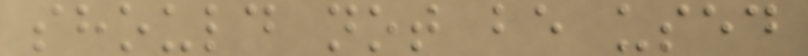should not be used
